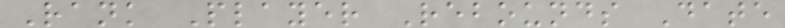Rank Player Rebounds Date
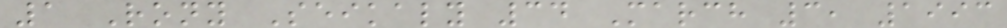1 Rony Seikaly 34 March 3, 1993
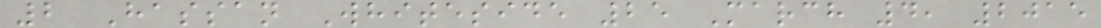2 Hassan Whiteside 25 March 4, 2015
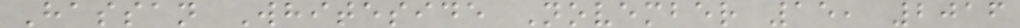Hassan Whiteside November 15, 2016
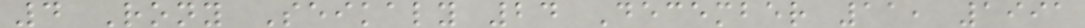4 Rony Seikaly 24 December 11, 1991
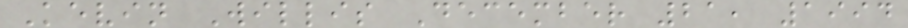Kevin Willis December 21, 1994
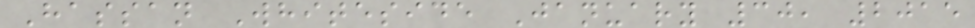Hassan Whiteside January 30, 2015
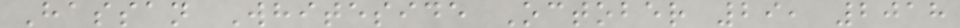Hassan Whiteside October 29, 2018
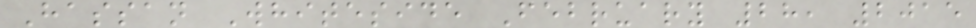Hassan Whiteside February 28, 2015
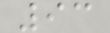93
